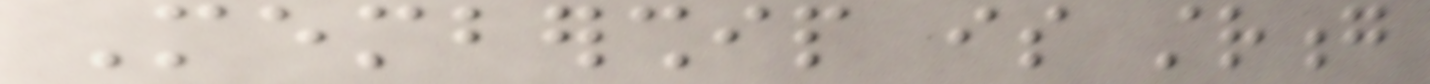Membership is strong
